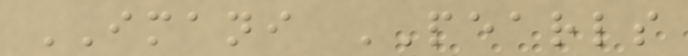IMANI PEARLS
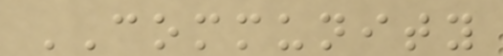COMMUNITY
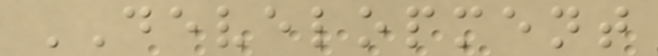DEVELOPMENT
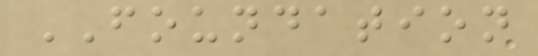FOUNDATION
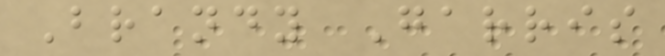Brandy Garris
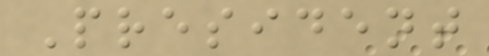President
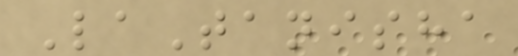LaTanisha
